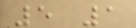5 1
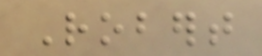Robert
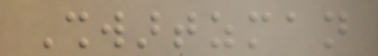Shwartzman
